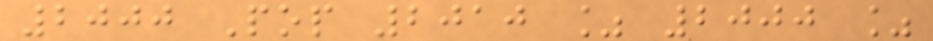2000 Pop 2010 % 2000 %
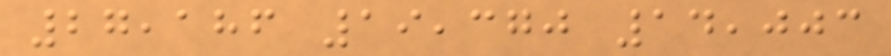27,186 19,370 14,003
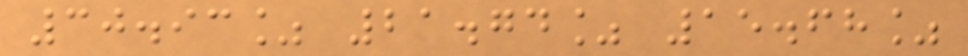30.93% 21.74% 15.68%
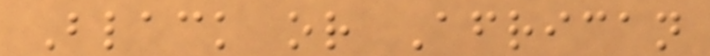Black or African
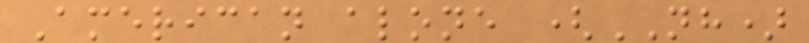American alone (NH)
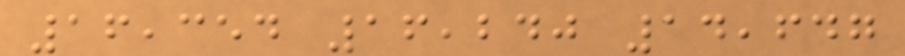16,354 16,240 14,647
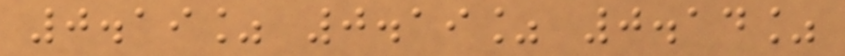0.19% 0.19% 0.14%
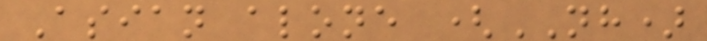Asian alone (NH)
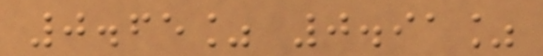0.65% 0.91%
